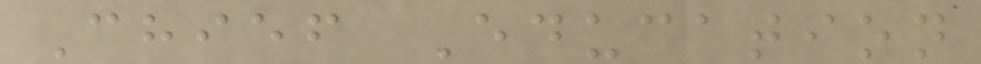Chief Education
